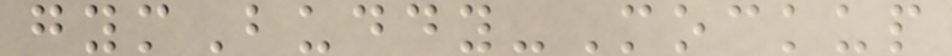gymBuddy-Mockup
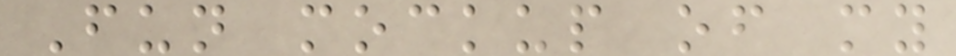Fun mockup of my
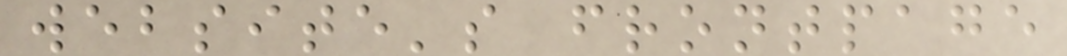website's frontpage
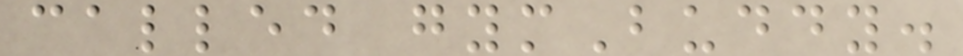called gymBuddy.
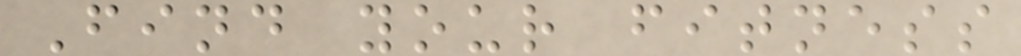Find your fitness
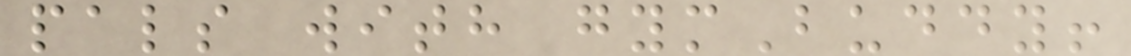pals with gymBuddy!
